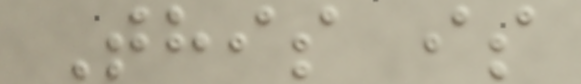This is
